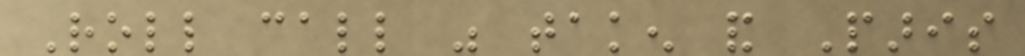Roll call was taken and Paris
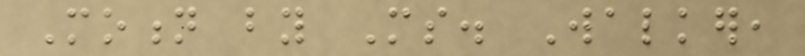Motion by Ms. Walker,
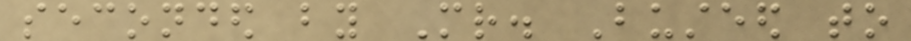seconded by Mr. Busteed to
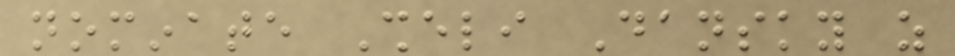nominate Sheli Dansky as
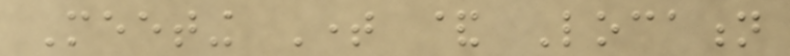Meeting Time & Location
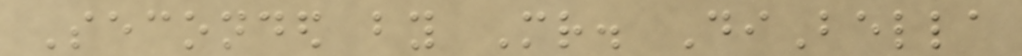Seconded by Mr. DiBella
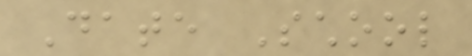Date School
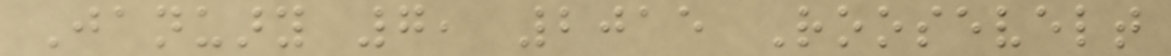January 7, 2015 Roosevelt
